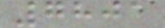7801
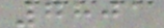7801
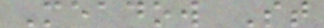Meadow St
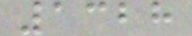1328
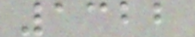1322
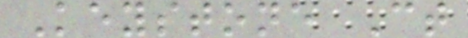Keystone Ct
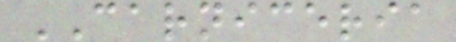CARNICERIA
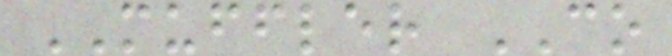MUFFLER CO
